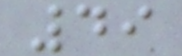49
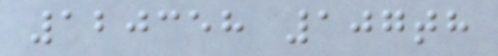120358 107th
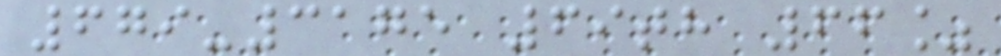679-3175 69th 66%
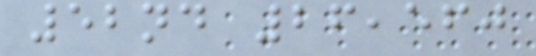52nd 26,560
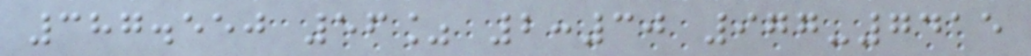387.550 56% 2:30 977-7415
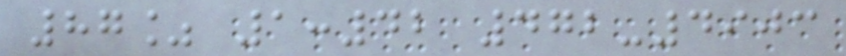87% 1:42 472-4903
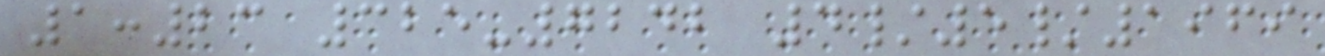1:23 325-7242 4/5/1969
